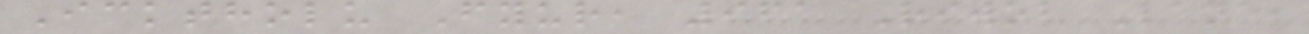Icktholu Fyur, 961 Riwob Lane,
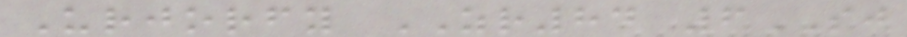Urjorfy ZR84 6SJ
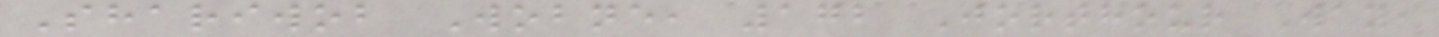Shariwob Wobne, 172 Jorthour Way,
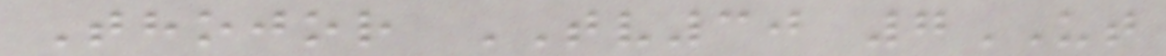Thojor TV30 7UT
